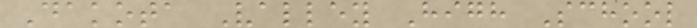Dakota Valley High School
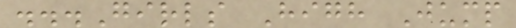...Girls High Jump
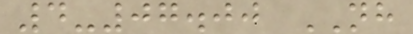4-07.00 NH
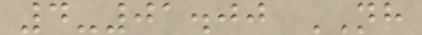4-01.00 NH
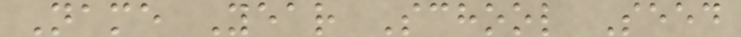Name Year School Seed
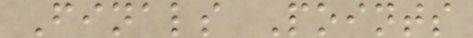Finals Points
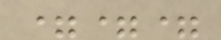===
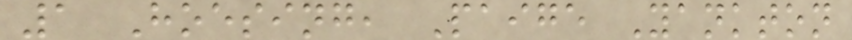1 Hoesing, Paige Yankton
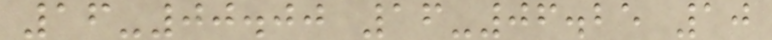16-00.00 16-06.25 10
